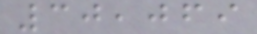30,069
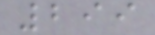299
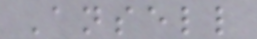Ansell
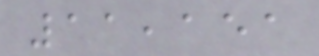11,151
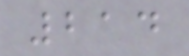214
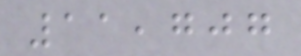11,707
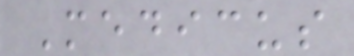Medicus
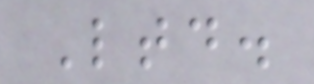Ltd.
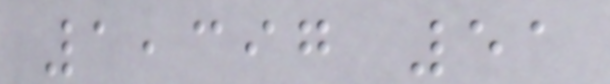1,397 51
